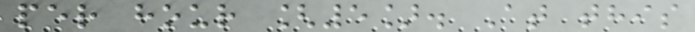per hour [5]. At this
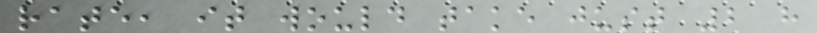rate, it would take just 2 h
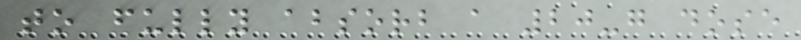to fully absorb a 20-g dose
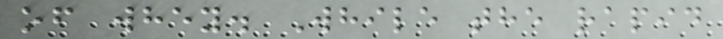of whey. While the rapid
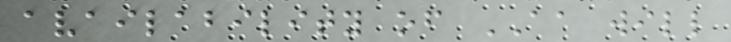availability of AA will
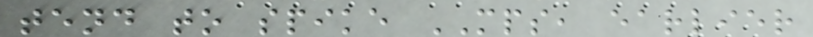tend to spike MPS, earlier
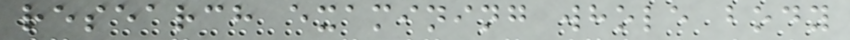research examining whole body
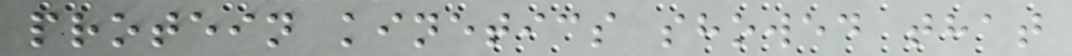protein kinetics showed that
